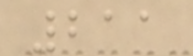211
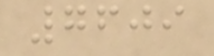7609
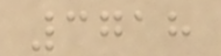3718
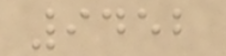9452
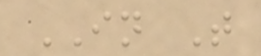IN T
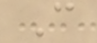C
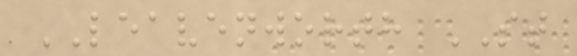LEAVENWORTH ST
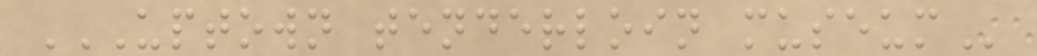UPTOWN TENDERLOIN MUSEUM
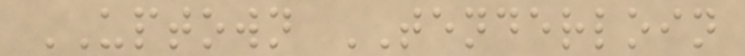UPTOWN TENDERLOIN
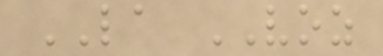LA VOZ
